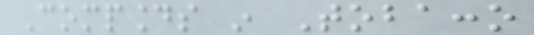Compounds in Tobacco
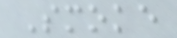Smoke
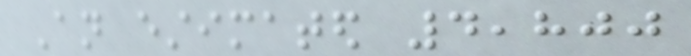An estimated 4,800
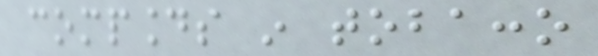compounds in tobacco
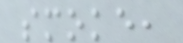smoke,
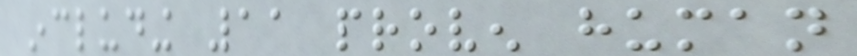including 11 proven human
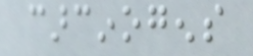carcinogens
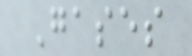Gases
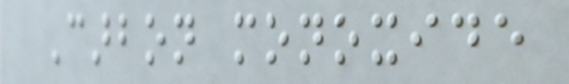Carbon monoxide
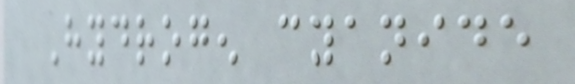Hydrogen cyanide
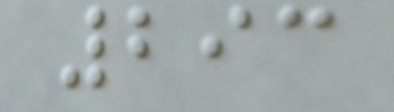293
